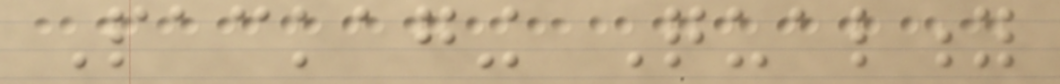Packaging Quality
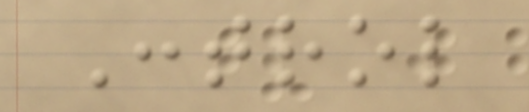Control
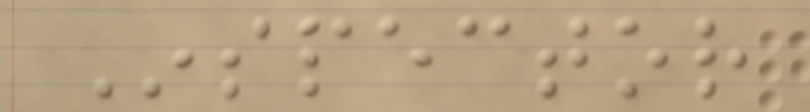Inspector
